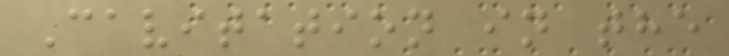Cavitation in the
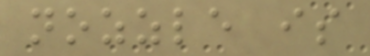nozzle is
